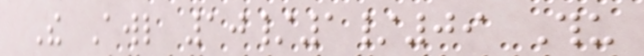The Awl 10/1/09 Thu
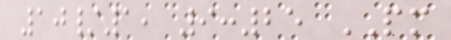10/1, 9:25 PM
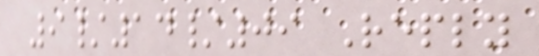9/14/09 Reply
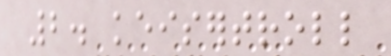2. keisertroll
